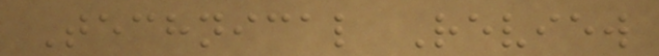Technical Review
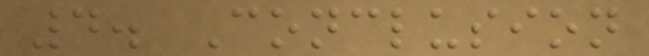4. Conclusion
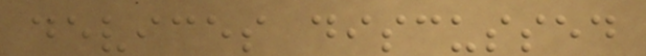devices discussed
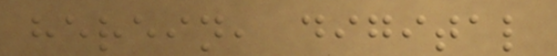herein, digital
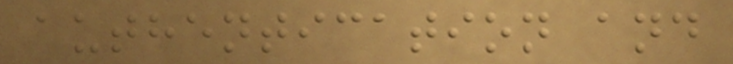authentication and
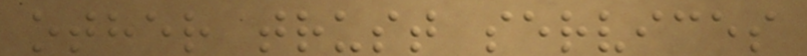other trust services
